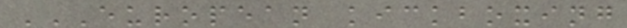EUROPEAN KICKBOXING
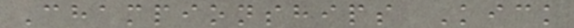Championships Kick
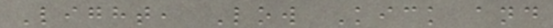Light, Low Kick and
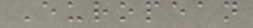European
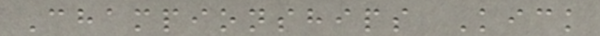Championships Kick
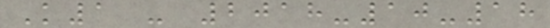K1 - 2018-10-18
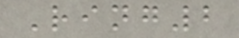Ring2
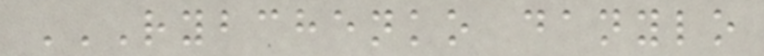RYBCHENKO DANYLO
